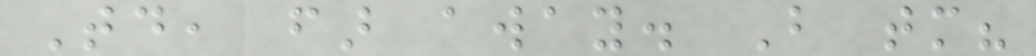Today, far away. But tomorrow?
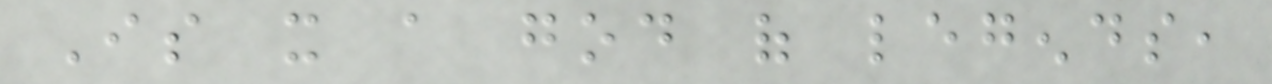Is it a god of legends,
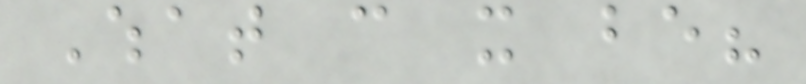What can it be?
